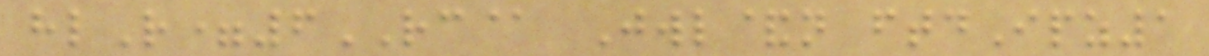hlR=6RC@ Jwl&n ftdIpz1
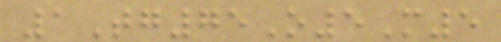1Tg75O5M5
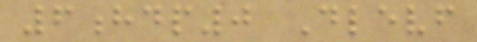6hdp0 Dlevf
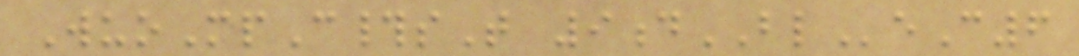WuoMpC#sT 9dBLeC6
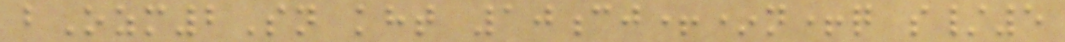bOzm2Sn kht 10cj+*n+q s/5
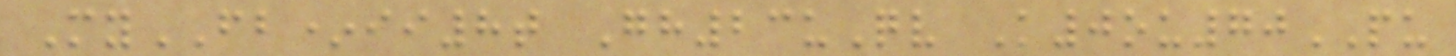MyFB*ii8t Gh23uQv K0ou70PU
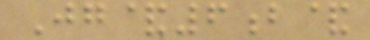Jg&6b&
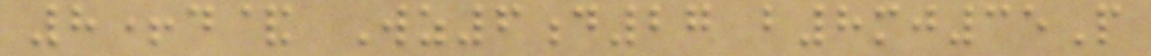8+d& Wz6d27 b8mj35P
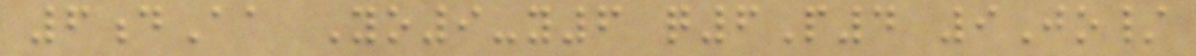6dAa Yo9-y6 q6P4 9Jo/
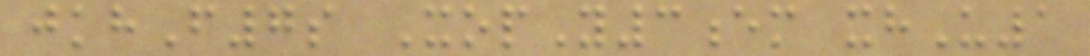jkhF7s XopY3em xhU1
